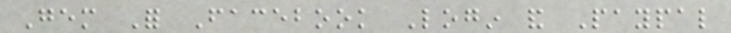Gem For Facebook Login and Paypal
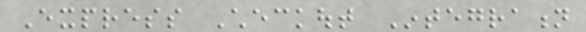Express Checkout Integration
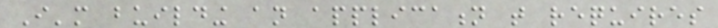I'm building an application that requires
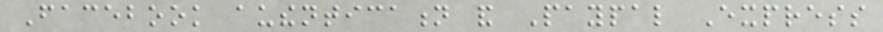Facebook authentication and Paypal Express
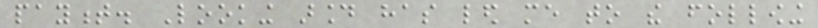payment. Looking around has led me to the following
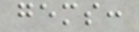gems:
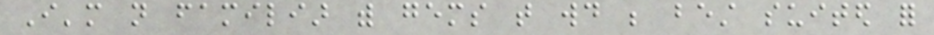I'm not familiar with gems that would be best suited for
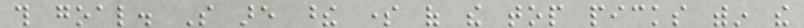this goal. So are these some of the top picks within the
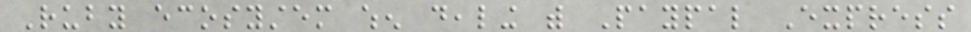Ruby ecosystem when dealing with Paypal Express
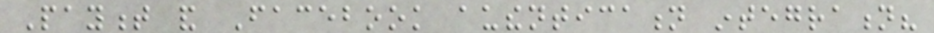Payment and Facebook authentication integration?
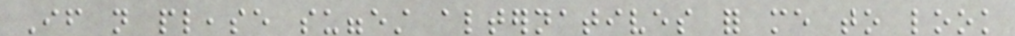If not please suggest alternatives for me to look
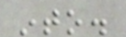into.
